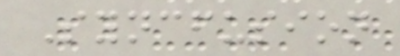Syncfusion
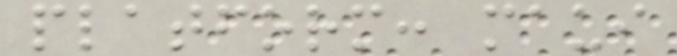platform: maui
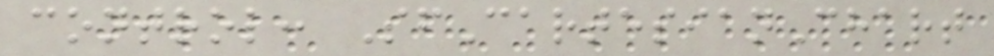control: SfCartesianChart
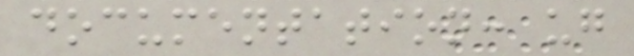documentation: ug
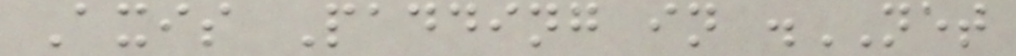Axis Padding in .NET
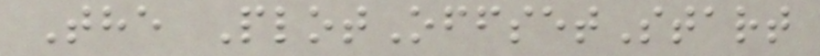The PlotOffsetStart
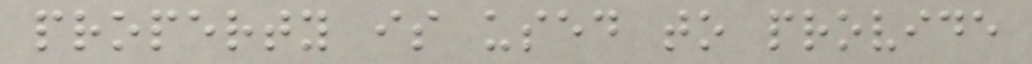property is used to provide
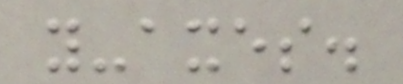y-axes.
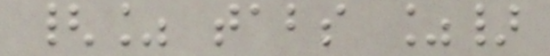{% tabs %}
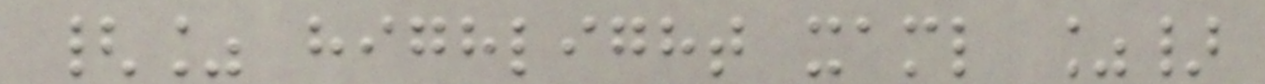{% highlight xaml %}
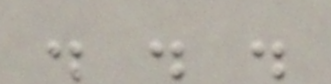. . .
